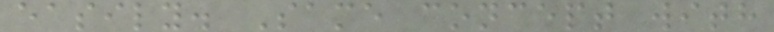easily. Same concept with
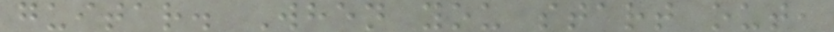guitar. When you start out,
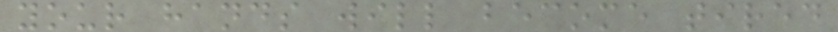your hands will become tired
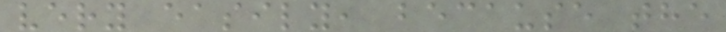very easily, because the
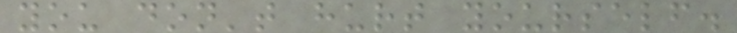you don't hurt yourself.
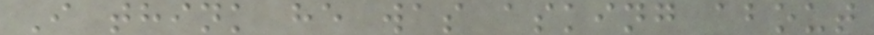I think he was asking about
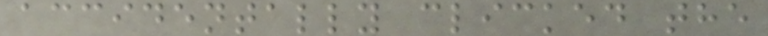accidentally clicked the
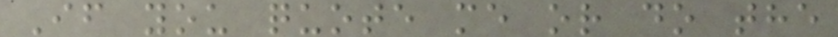If you quote me or do the
